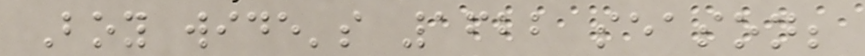Boy wide's 1622 season;
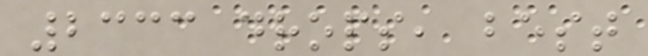2333 drops, best
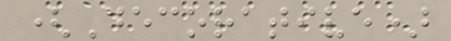(Decorative)
